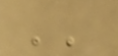''
